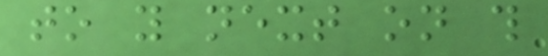to you next on this
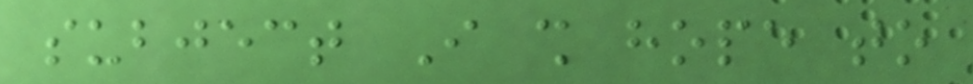subject I shall hope to
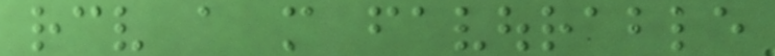receive a more favourable
